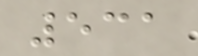531
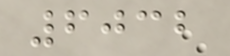6032
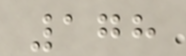178
